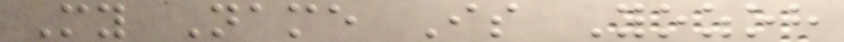My Name Is Yozoh
